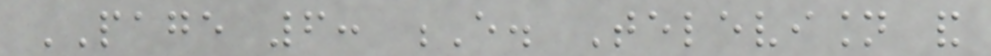PAGE 6: E. Television and
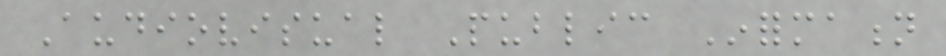Audiovisual Public Information
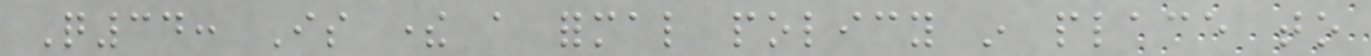Q34: Is there a formal policy in place to
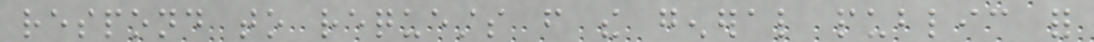respond to requests from the general public for
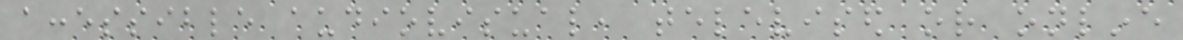accessible audiovisual, televised or online
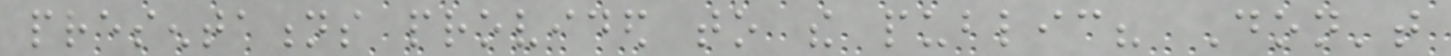presentations provided to the public? Don't
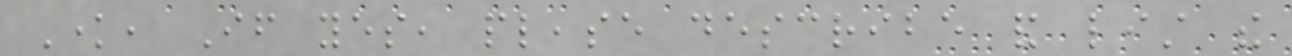Know, If yes, please describe and list the
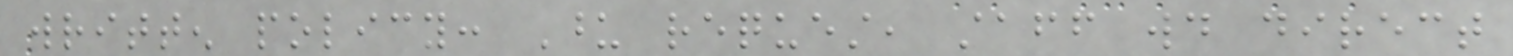written policy: Upon request, staff would direct
